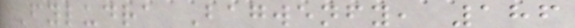Fyludra Bagwenfy, 186
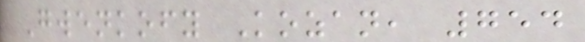Gwenkofy Kozan, 754
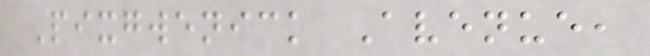Pixgwenick Avenue,
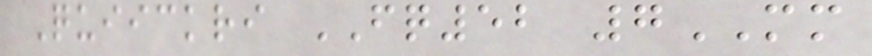Quiickri FQ52 7MM
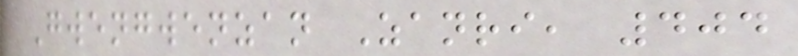Gwengwenzan Zanri, 404
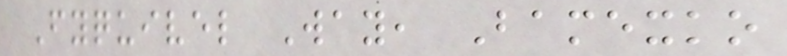Fyquivel Way, Bamexko
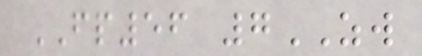FP56 7ZW
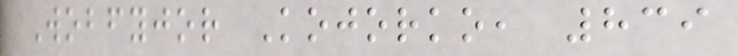Wobfyjor Kojorko, 839
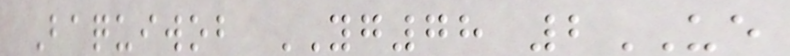Baquiwob YG78 2UE
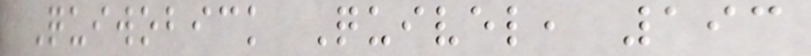Quiwobick Quivel, 193
